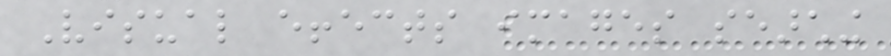Visual effects images searching
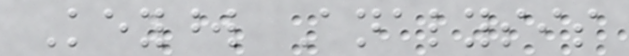Keyword Analysis
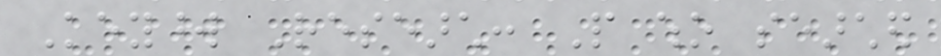Keyword Research: People who searched
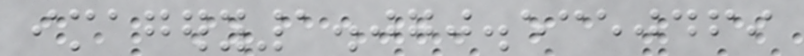imagery1.070.5350469
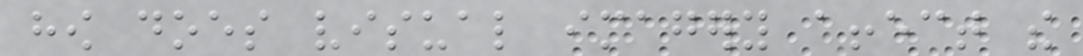how does visual imagery affect the
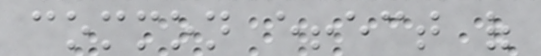common effect of
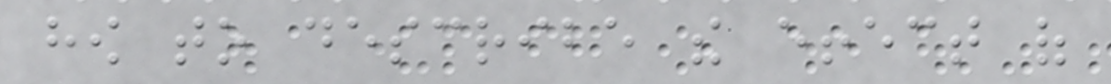how to describe the effect of
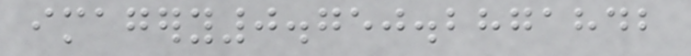imagery0.750.2871842
